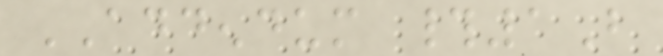ADDENDUM #1B
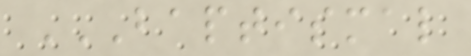BAPTISMAL
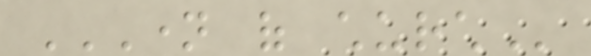NAME OF CHURCH
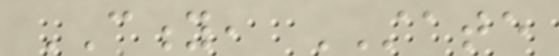CITY, STATE
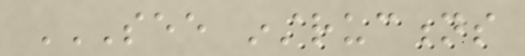SEE INSTRUCTIONS
